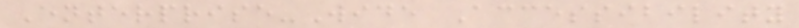Enterprise-Wide Accessibility
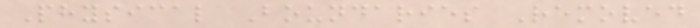Physical Boundaries Removed
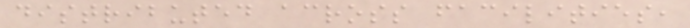distributed across facilities,
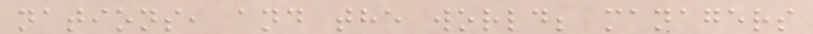nations, and the world; managers
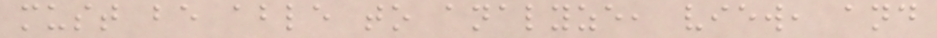must be able to analyze, view, and
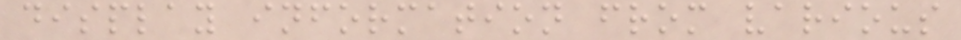display information from various
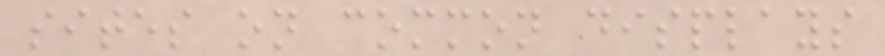sites on common displays
